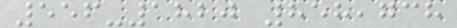556-1820 858,738
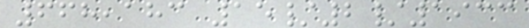668,183 15/2/1933
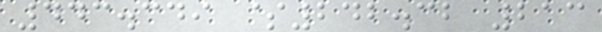443.349 $242.32 213
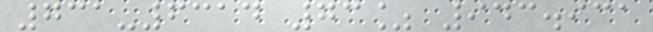731-6314 73% 943.931
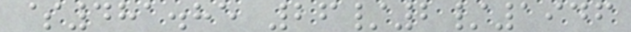$481.85 26/2/1946
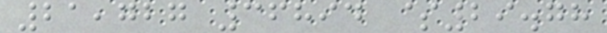21,727 36894 $29.78
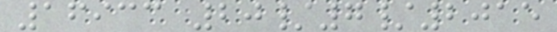16933 20/7/2015
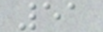51
